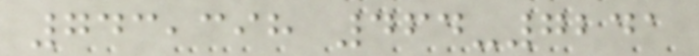743,398 464-7241
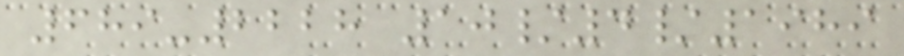689-2228 10/4/1989
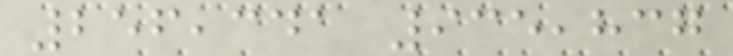256,341 935,837
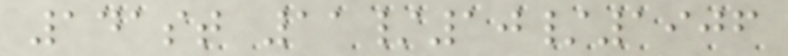141st 11/10/1906
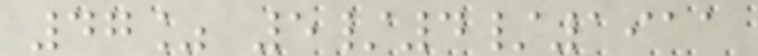47% 5/4/1911
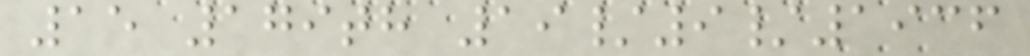15 179th 19/9/1936
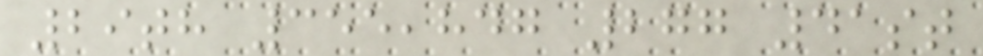29th 355,847 277 41st
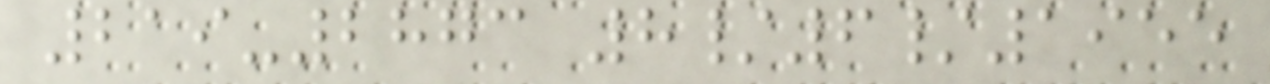219-2873 8/6/1955
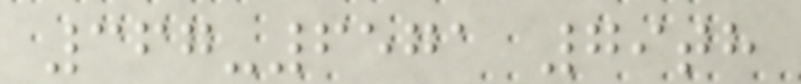367-6571 79th
